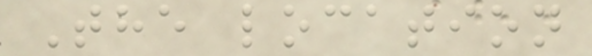The location
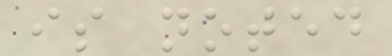is noted
